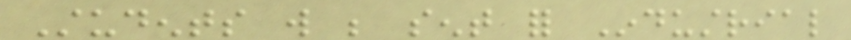Students will be sent for Industrial
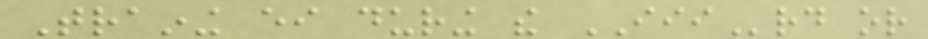Training either during the IIIrd or
